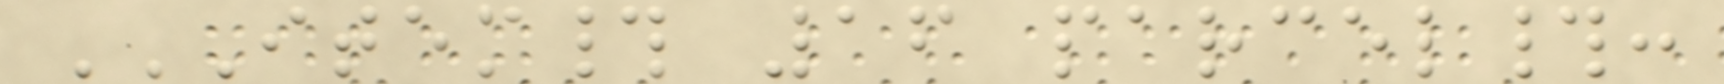ITEM# 16 PARCEL#:
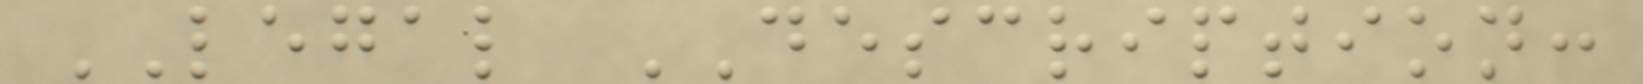LEGAL DESCRIPTION:
